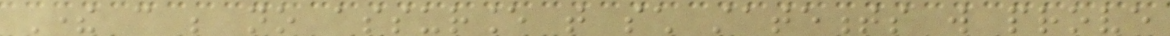There can be no assurance that such statements will prove
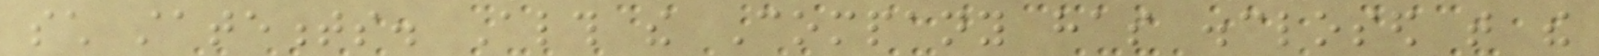such statements. Although the Company has disclosed that the
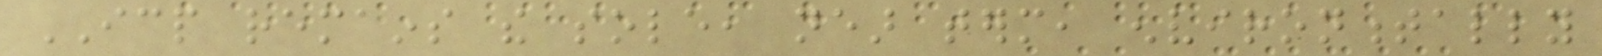ICP remains the sole, near term, environmentally
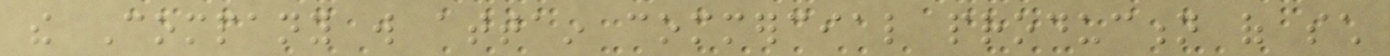the Company will attain commercial production of such
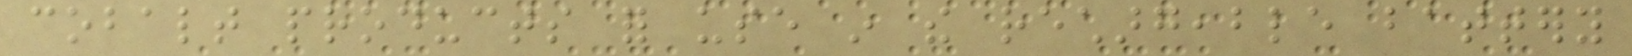cobalt products for use in the rechargeable battery
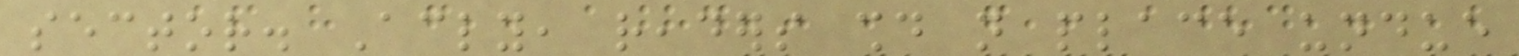sector. Accordingly, readers should not place undue
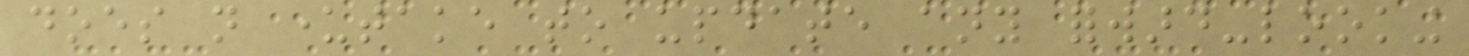does not undertake to update any forward-looking
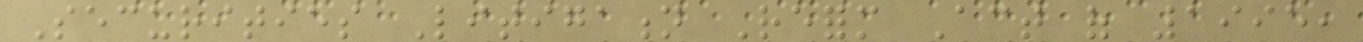Securities Litigation Reform Act of 1995,
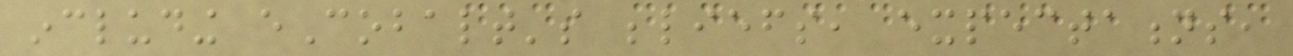including eCobalt's beliefs, expectations,
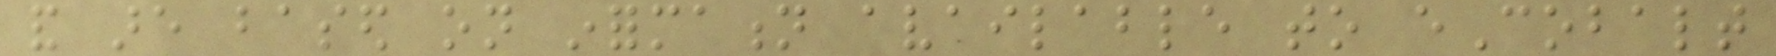and are based on information available to eCobalt
